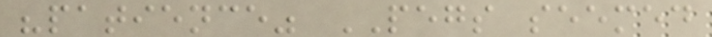"patience" PEGS seemed
